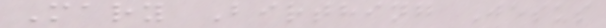Mary Birthing Jesus
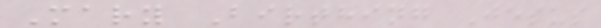Mary Birthing Jesus
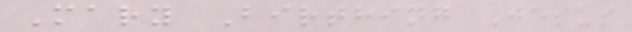Mary Birthing Jesus
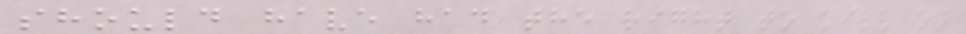should have had the right to kill on
